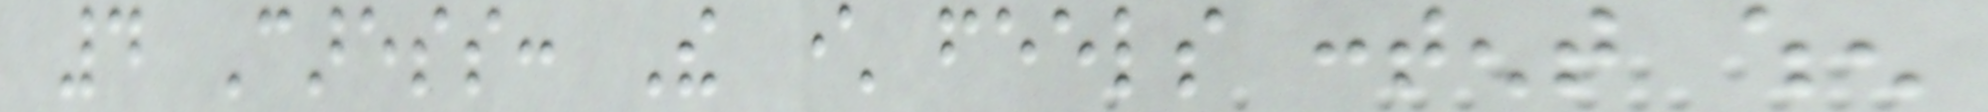4 Caress: The character feels content when
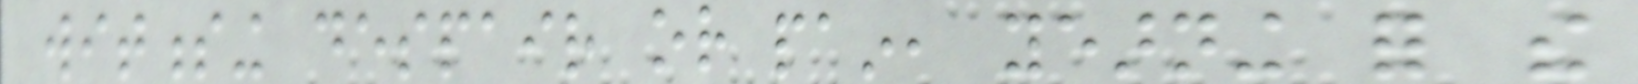witnessing despair or pain, yearning for the
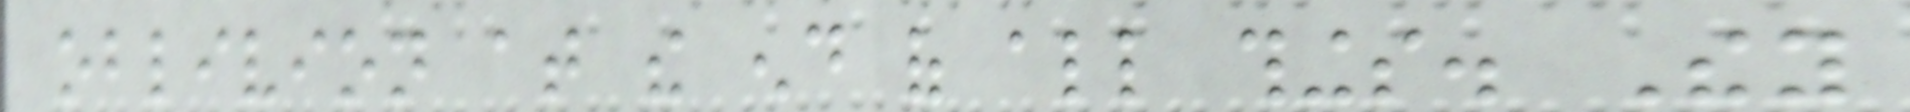oblivion at the end of all things. They
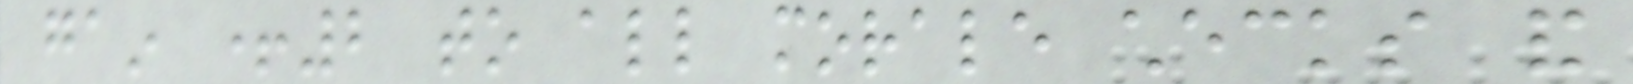gain +2 to all morale checks and
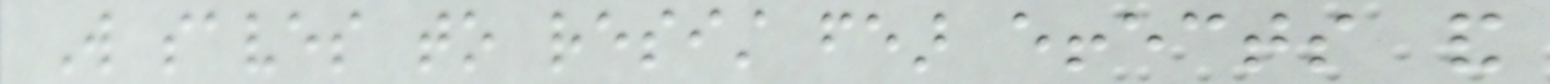Will saves to resist fear effects and
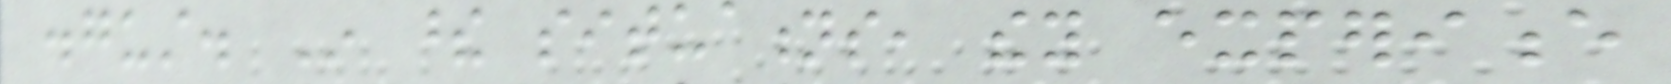disgust. In these situations, they experience
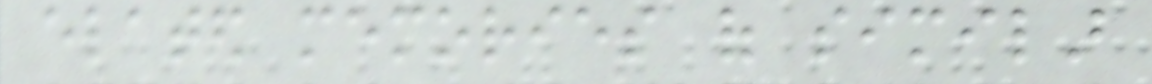elated memories of similar
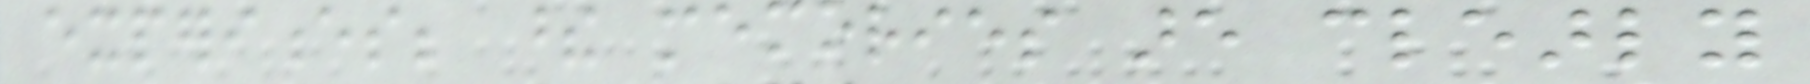experiences; these memories are clearly
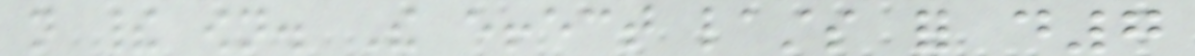not their own. The effect lasts for d7
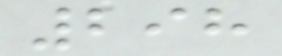298
